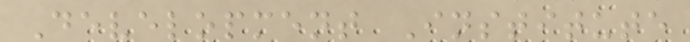Development Institute
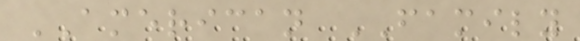AMERICAN FAMILY
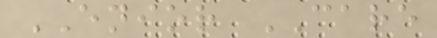ENIOR CARE
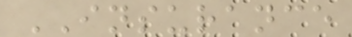INSURANCE
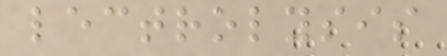lectrolysis
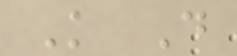K D
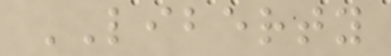LIBERTY
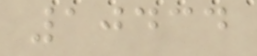10434
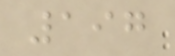197
